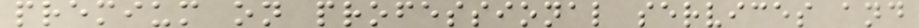premium on professional services and
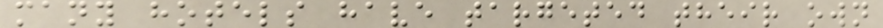many hotels have targeted their own
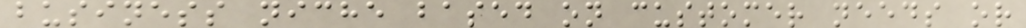business niche based on customer needs or
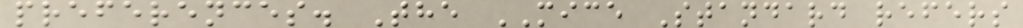preferences. The MICE Standard refers
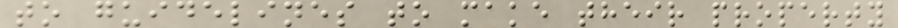to guidelines to make their property
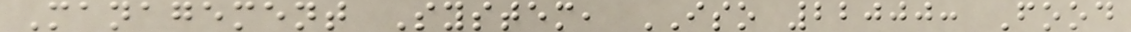Management System, ISO 22000: Food
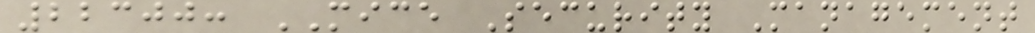22300: MICE Security Management
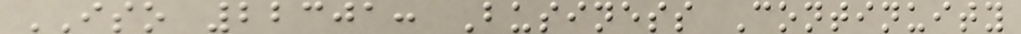ISO 22301: Business Continuity
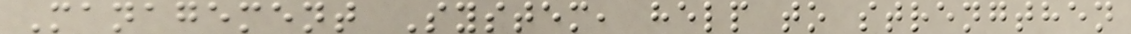Management System, help to strengthen
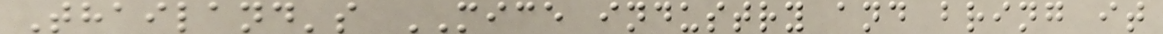Thailand's MICE industry and bring it
